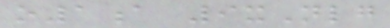o1a 9xNlg
